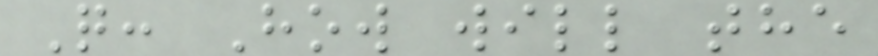Q: How will the
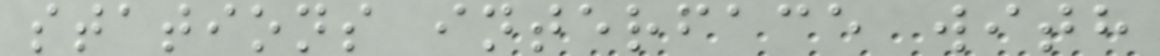stations interface with
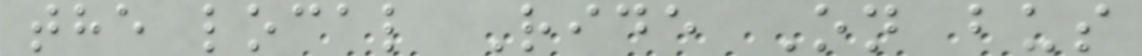the local Ride On bus
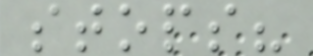stops?
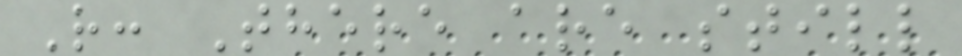R: There are still
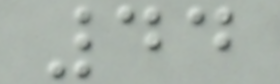44
